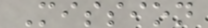Mission
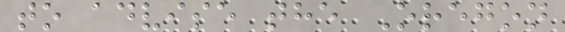to advise the Oregon
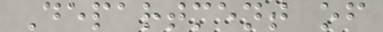Department of
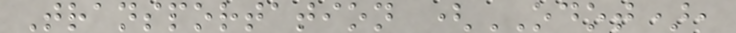Transportation (ODOT),
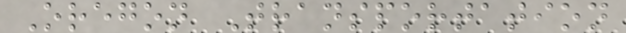Oregon Transportation
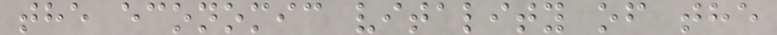the economic vitality of the
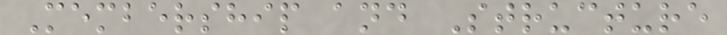Membership and Structure
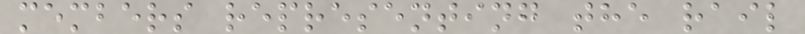members representing the rail
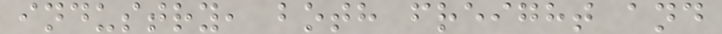industry, both freight and
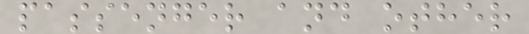passenger and other
